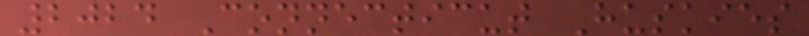2024 Connecticut Huskies
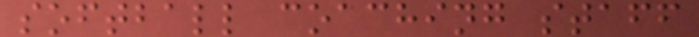softball coaching staff
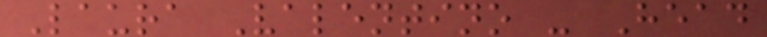Laura Valentino - Head
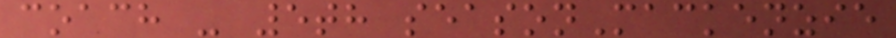coach - 5th seasonMackenzie
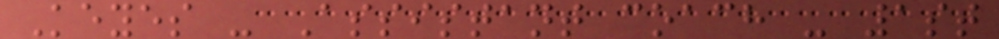Keyes - Assistant coach - 1st
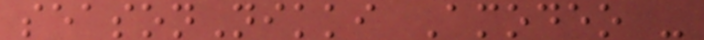seasonNikki Amodeo -
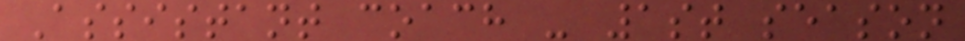Assistant coach - 1st season
